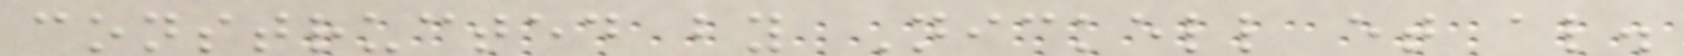constructed by Nickell et al.
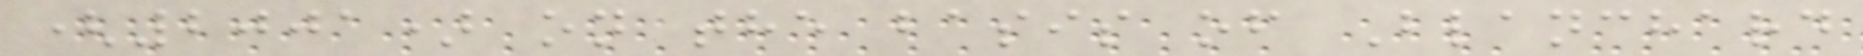(2001) on the basis of Blanchard
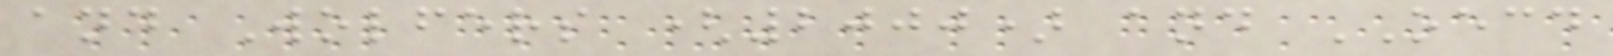and Wolfers (2000) and OECD
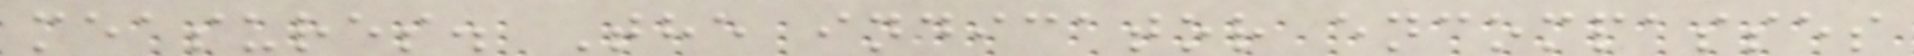measures. The indicator encompasses
